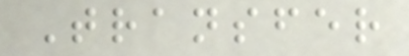Transfer
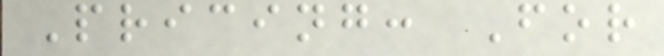Pricing: For
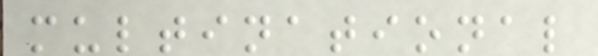multinational
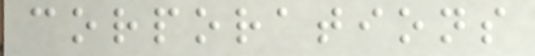corporations
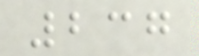237
